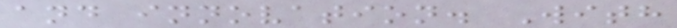and innovation. With
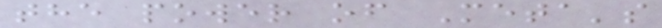the power of Meta's
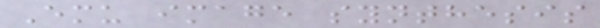Emu image synthesis
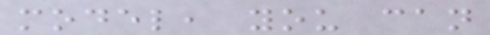model, you can
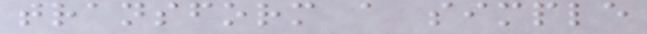transform a simple
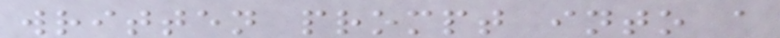written prompt into a
